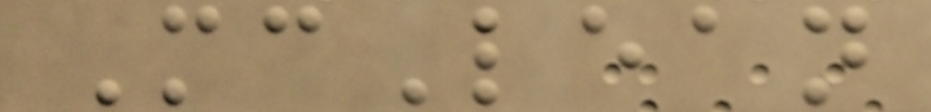McLean
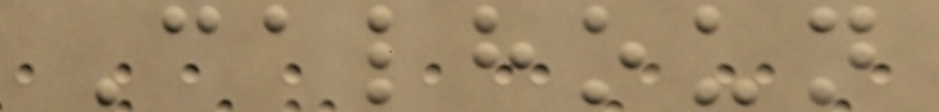Calhoun
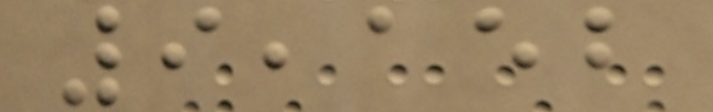9,152
